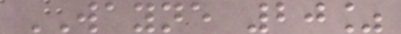WAYNE 20%
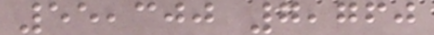55,300 7,760
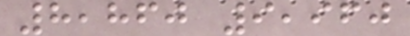8,860 9,960
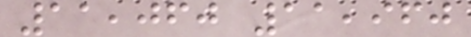11,060 11,960
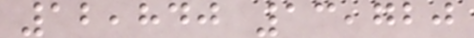12,840 13,720
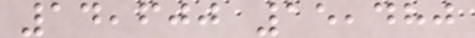14,600 15,480
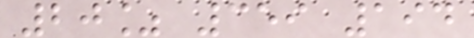20% 359 194
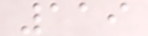119
